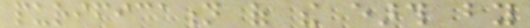purification of the earth by
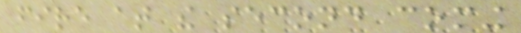fire at the second coming
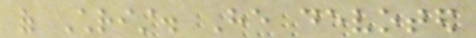of Christ. He devoted
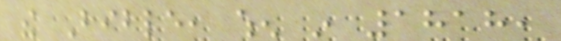the Bible, when in 1818,
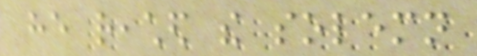he reached the solemn
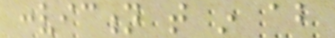conviction that in about
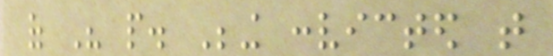of His people. Being convicted that
